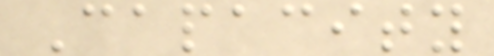Capacity
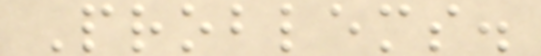Problems.
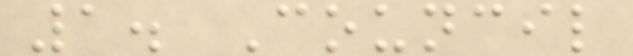1. Council
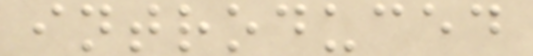introduced
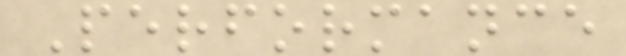Performance
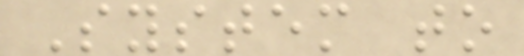System to
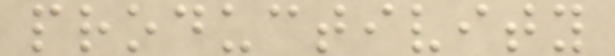productivity
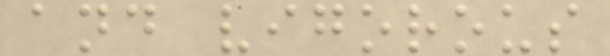and vigorous
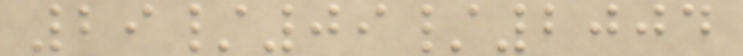29/09/2004
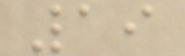19
